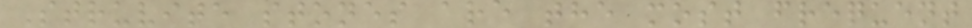Struvite stones are the most frequent
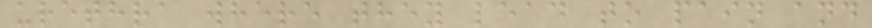urethra where they lead to pain and
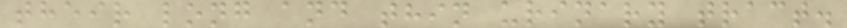their long and thin urinary tract.
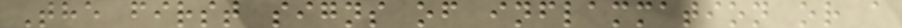The first signs of inflammation or a
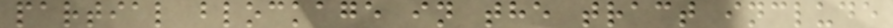partial blockage in the tract include
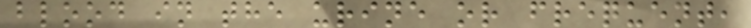blood in the urine or frequent,
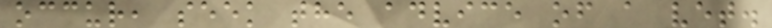occur, seek the advice of a vet.
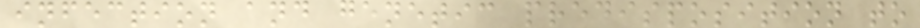infection and genetic predisposition to
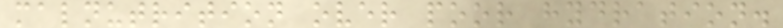malnutrition over poor hydration.
